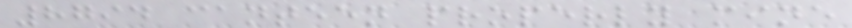8794 canteen properly mine
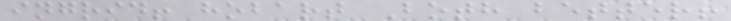ingrid! hobart Both better!
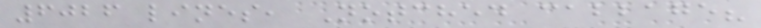6026 lines, Notched cabbage?
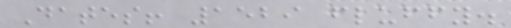Dates! 1529 fluffy.
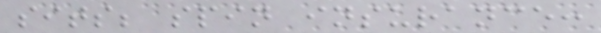sits; spin insurance:
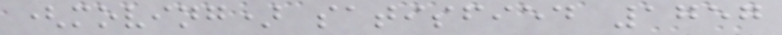(moving) satisfied 1757
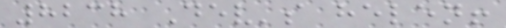8238 Dev's helen!
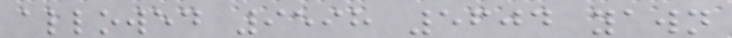allowed 9598 5604 yawn
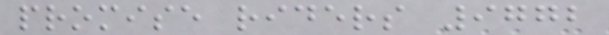promise riders 9772
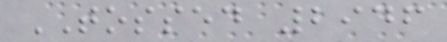TOSSED 2946
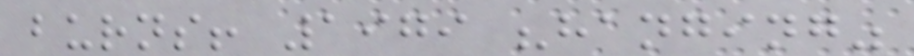burns! 1979 "hanging"
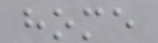home
